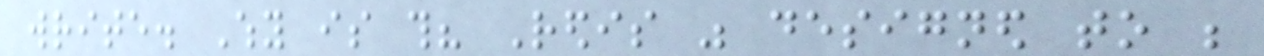write. Why is this? Redis was designed to be
